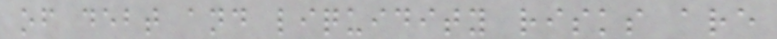of debt and liquidity risks are
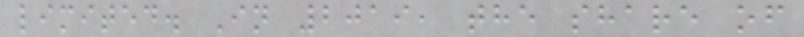limited. In 2019, the share of
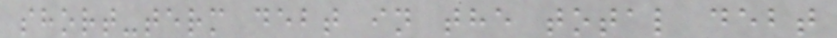short-term debt in the total debt
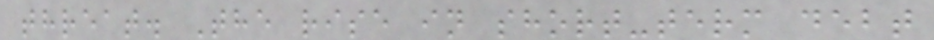threat. The rise in short-term debt
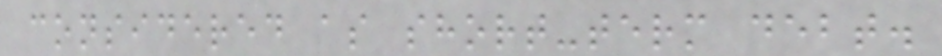considered as short-term debt.
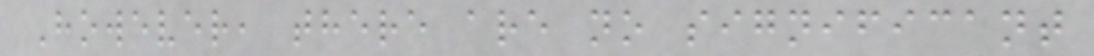However, there are no significant
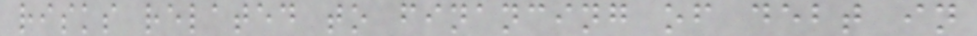risks related to financing of debt in
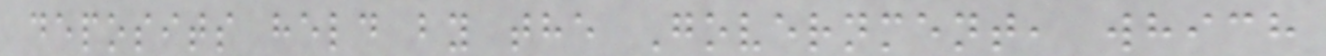deposits held by the Government, which
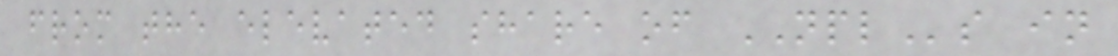from the elevated share of NPLs in
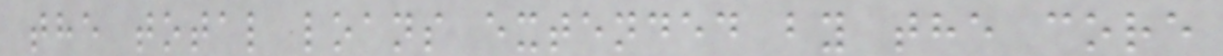the total loans extended by the core
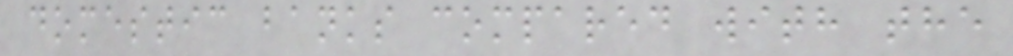domestic banks compared with the
